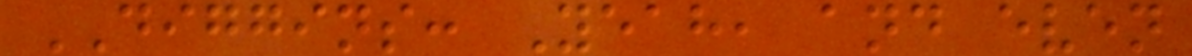DIGGINS: Yeah, and even
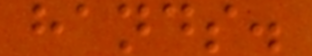hands.
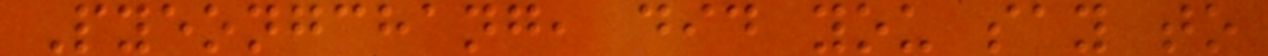Pyeongchang, did you say to
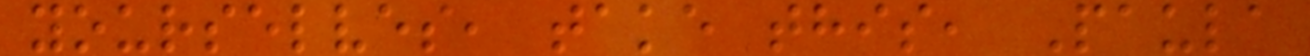yourselves, take this, Paula
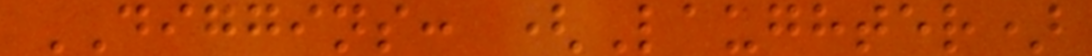DIGGINS: (Laughter)
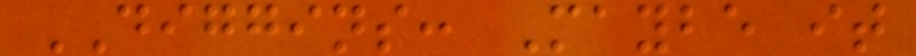DIGGINS: Maybe it
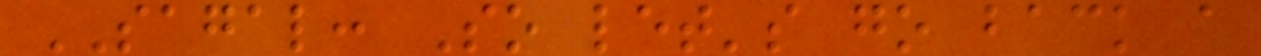SAGAL: So let's go back a
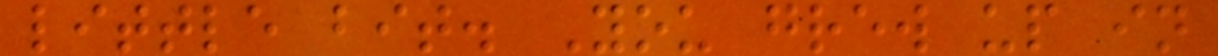little bit. You grew up in
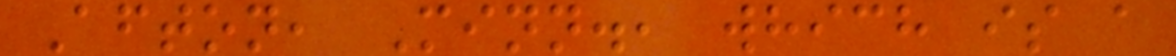Afton, Minn., which is a
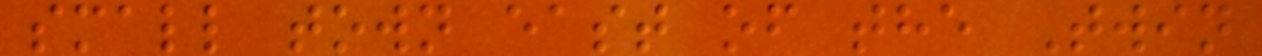small town east of the Twin
